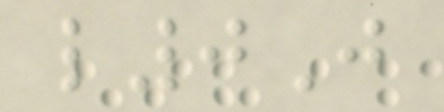l0J
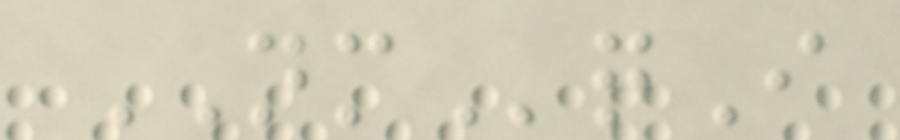NMqI
